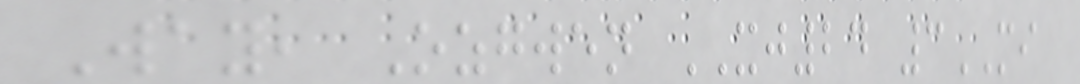Way, Ozgwen XJ24 3MI
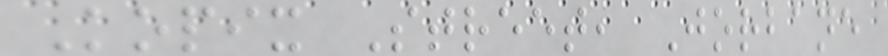Kopix Street, Jorbane
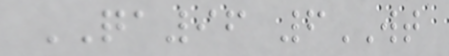QA96 6WT
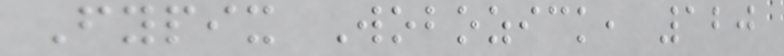Fypix Wobozick, 120
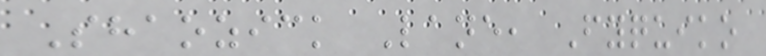Shaozick Lane, Fyquiko
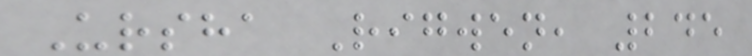Ursha Rigwen, 245
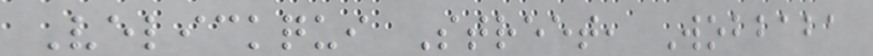Velickqui Street, Wobbaba
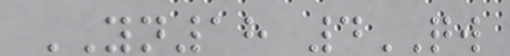YN18 4QW
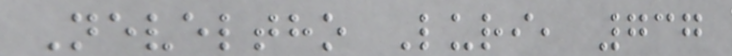Neveltho Luri, 737
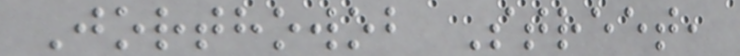Jorthowob Street,
